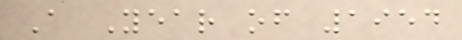A Year of 1954
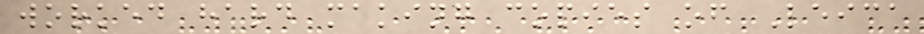worked hard making copies of Leica
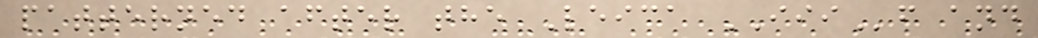patterned after the Leica IIIf and
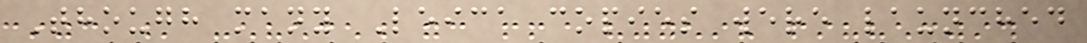Though many Leica copies were launched
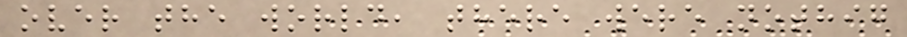over the world, there were nothig
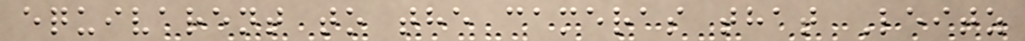equivarent to the cameras that Leitz
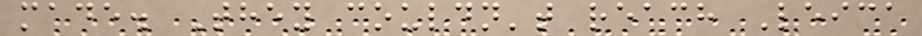made. They couldn't reach Leica
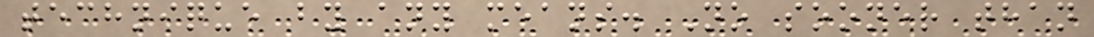technique by any means. No sooner than
